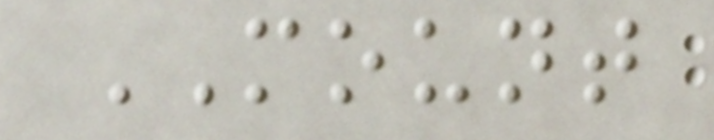MOUNT
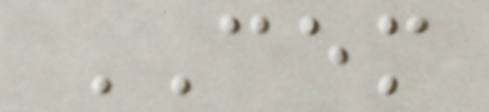CEM
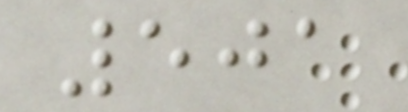501
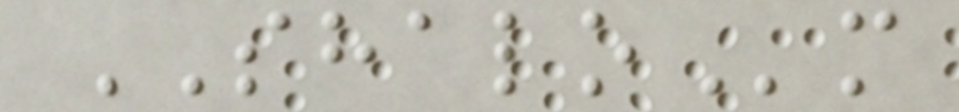SHALOm
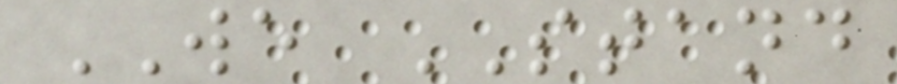WE STAND
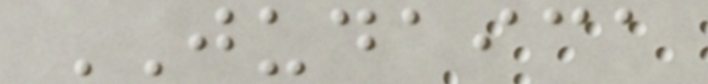JUDAICA
